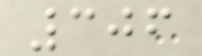306
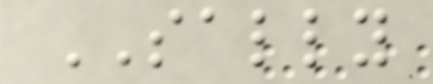SALLY
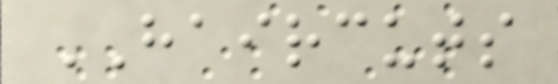HAIRCUTS
